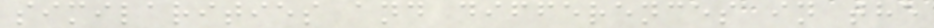similarities and differences in the
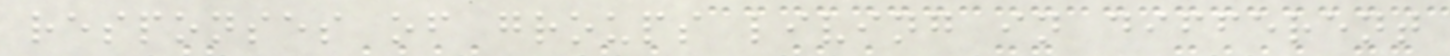responses of groups living in different
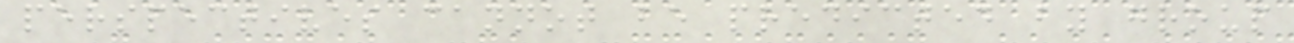perspectives cannot be predicted by group
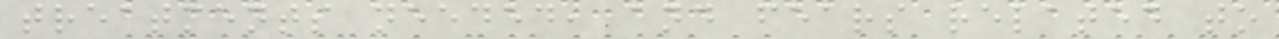treatments needed, and fears related to
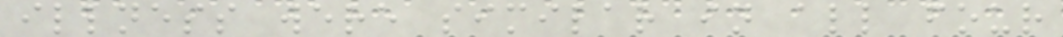illness were similar in all four
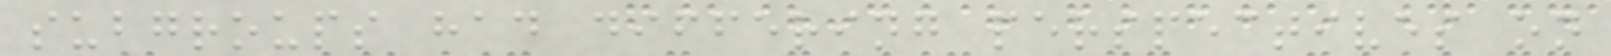subgroups had differing perspectives on
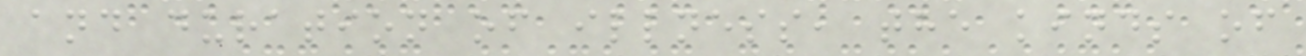and duration of illness, the kinds of
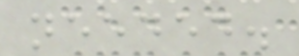needed.
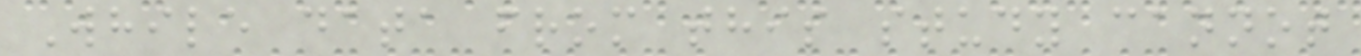While data from this study cannot
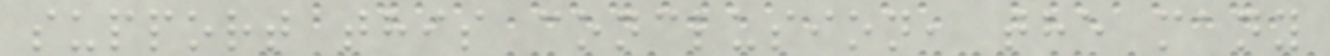support this conclusion, the many
